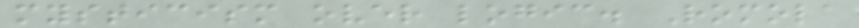mysticism over logic. Romola
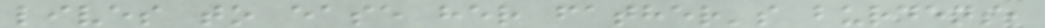lives to ease her father's burdens,
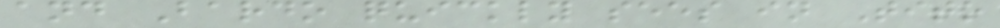and Bardo quickly sees in Tito
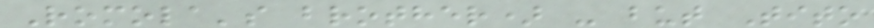Romola's brother) - but Tito
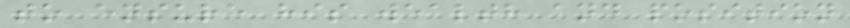to ensure his wealth and position
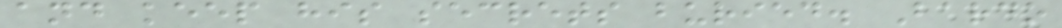and keep his secrets buried. Bardo
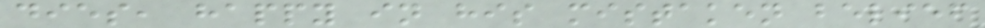dies, happy in his mistaken belief
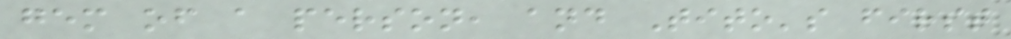gem of a person, and Tito's first
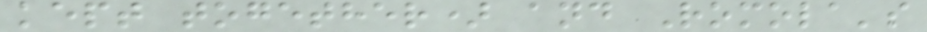kept together) and Romola's
